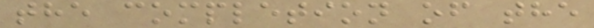the completion of the
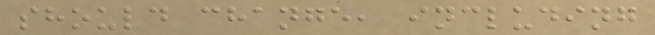should change, including
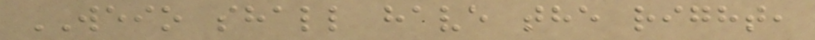WEIO shall have the right,
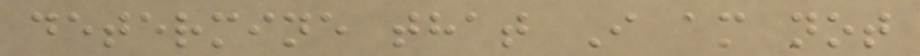determine that I am not
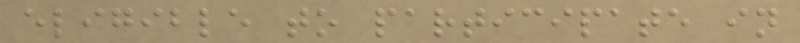eligible to participate in
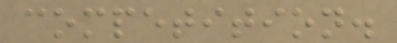competition.
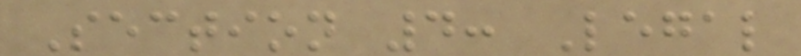Section 4: Legal
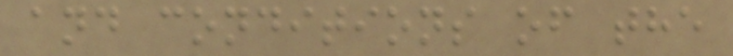and conditions of the
